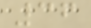36
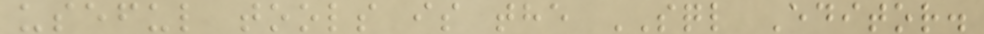useful tools is the SQL Editor.
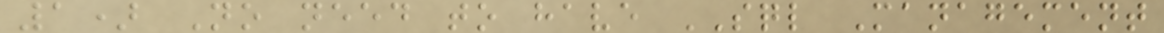1) No need to have SQL Management
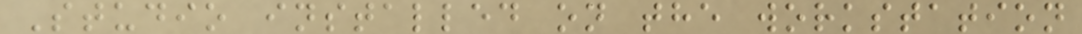Studio installed on the workstation
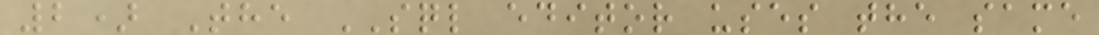2) The SQL editor uses the same
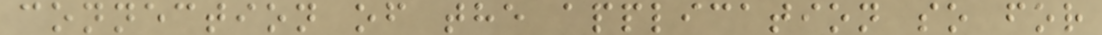connection of the application so for
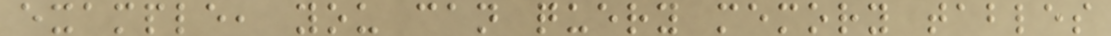example, you can query memory tables
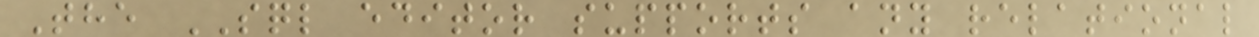The SQL editor supports any relational
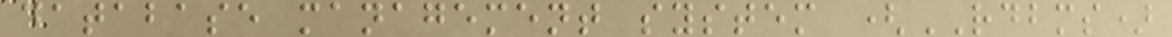database management system (RDBMS)
